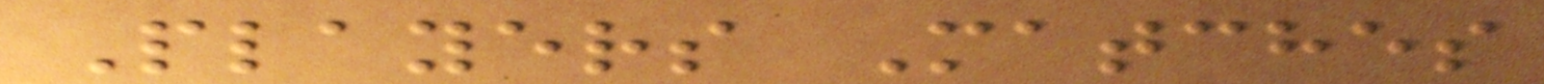Players Matches
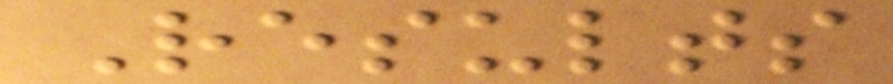Results
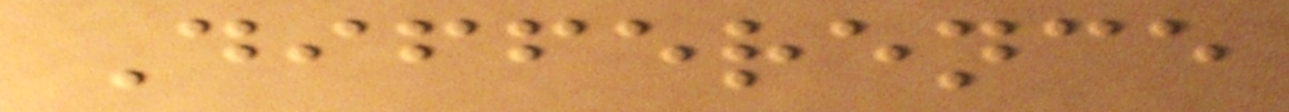Difference
